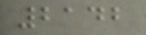2142
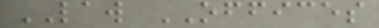LAW OFFICES
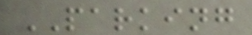PARKING
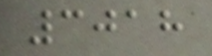3018
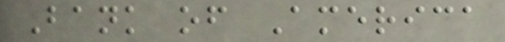Bank of America
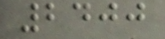2400
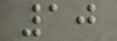10
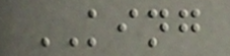KING
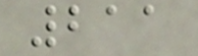211
